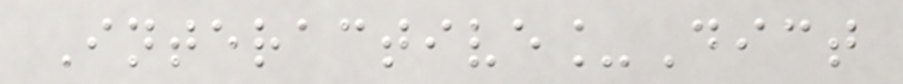Interactive_Dict
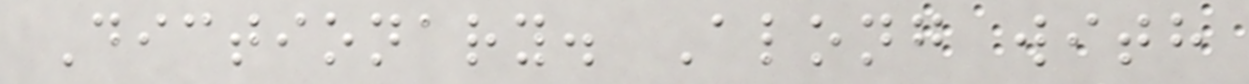Dictionary. Along with
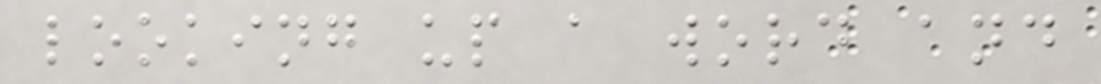looking up a word and
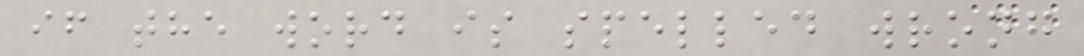if the word is spelled wrong
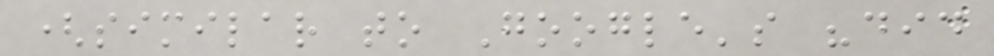(similar to Google's "did
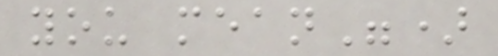you mean")
